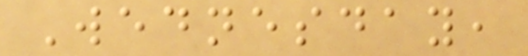Wednesday,
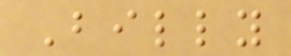Billy
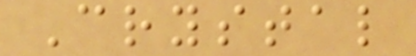Crystal
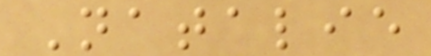Natalie
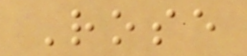Rose
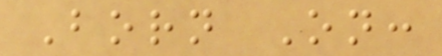Born On:
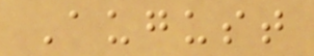August
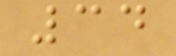34
